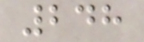248
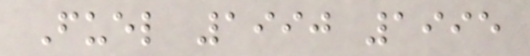Fuel 1990 1995
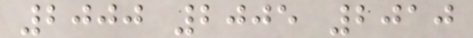2000 2005 2010
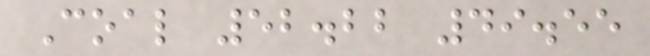Coal 52.22 49.55
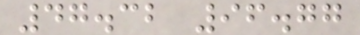47.32 96.77
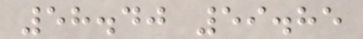58.40 59.85
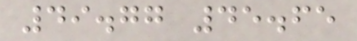49.77 45.65
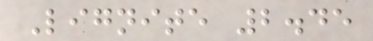Lignite 2.45
